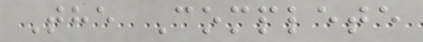The Complete
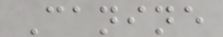Canine
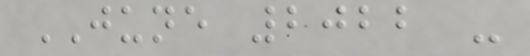JUNE 2022 -
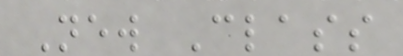New Class
